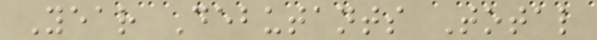Year Debutants Total
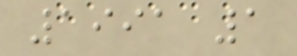1991 1
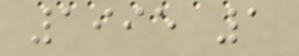1995 1
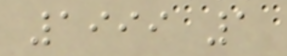1999 1
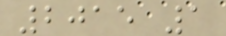2015 1
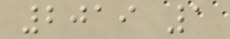2019 1
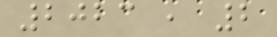2023 , 2
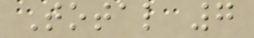Total 7
